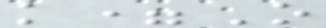k=O
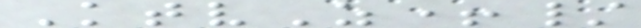KtvZ+/
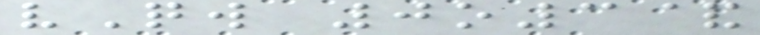vQw 0o3&
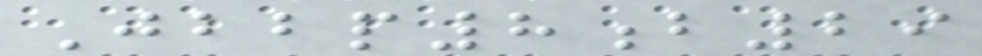Jbbp8b29
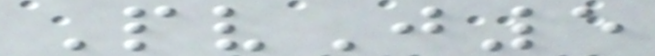PvJ5
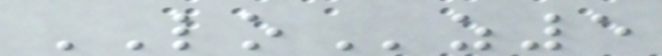LOz5
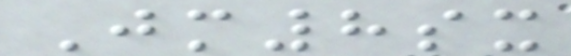Jm8sx
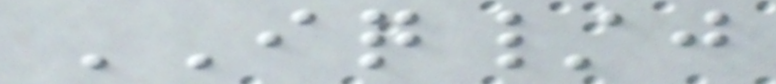IQ/j
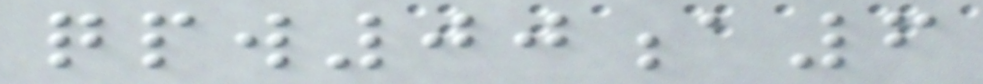qpw00a6
